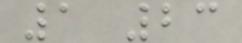1 23
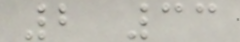2 33
